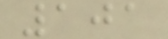101
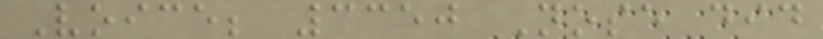Voice; 3350 Nose did
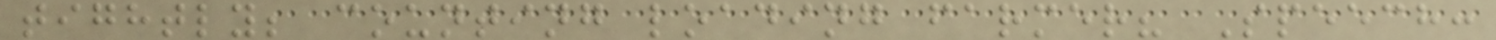tightly; counting loading farmer? Speech:
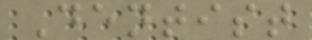Dentist
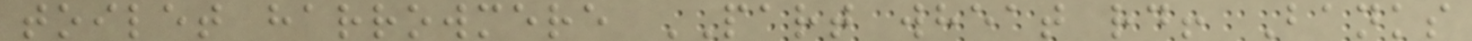toilet harrowmere PART wheat rd! Banks
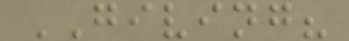GIVING?
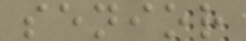senior
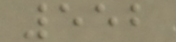552
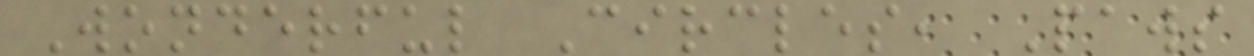Wonderful Circles, Paws
